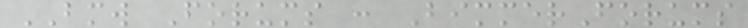BMW Forums : BimmerForums
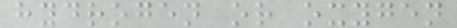hydrogen or oxygen
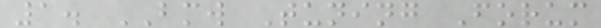1. BMW Tuning Forum
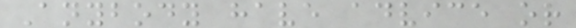Anybody have advice or
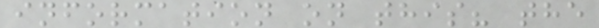information on this? the
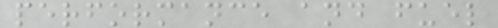performance and fuel
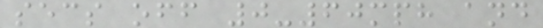secs off 0-60mph and
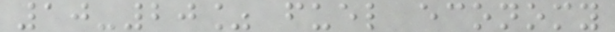10-20% fuel economy
